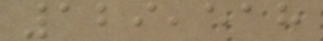129,518
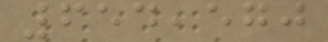654,570
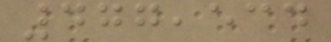477,534
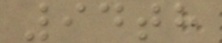94th
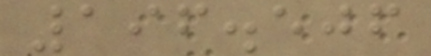196.506
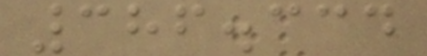386.334
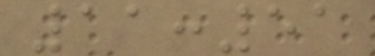11:51
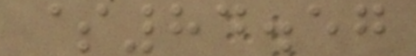$84.57
